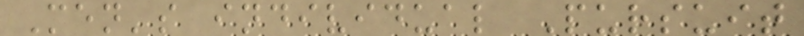Men's individual Pursuit
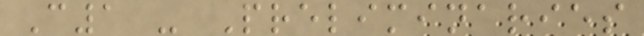C1 - Preliminaries
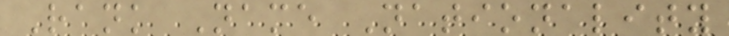Rank Name Nationality
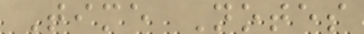Time Notes
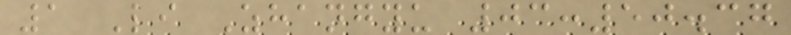1 Li Zhangyu 03:50.37
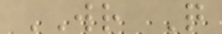WR Q
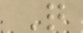Q
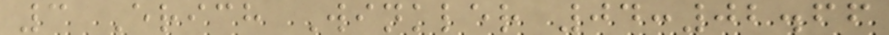3 Erich Winkler 04:02.66
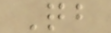Qb
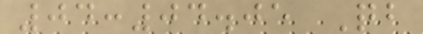04:04.05 Qb
